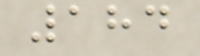184
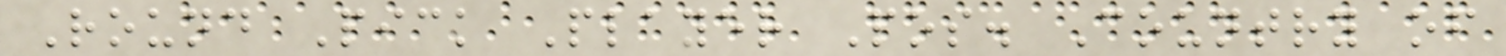Round Pick Player Pos. Country of
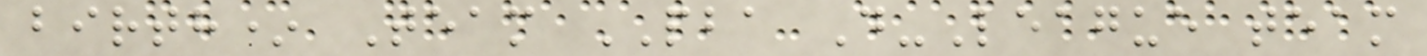birth* Team PBA D-League team
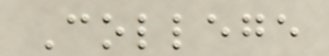College
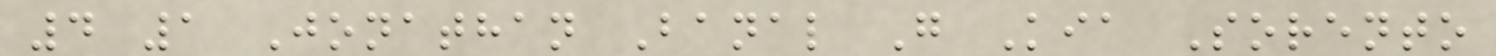4 1 Jonathan Banal G Kia Sorento
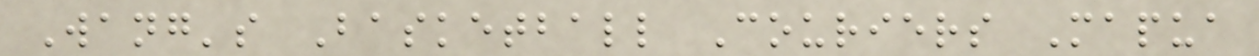Wang's Basketball Couriers Mapua
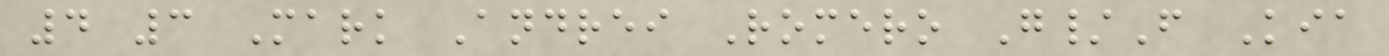4 3 Mark Andrei Romero G/F Kia
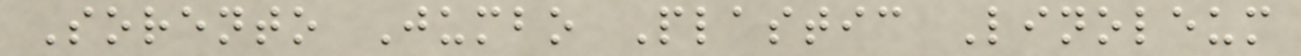Sorento Jumbo Plastic Linoleum
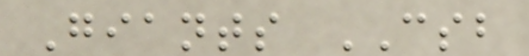Giants CSB
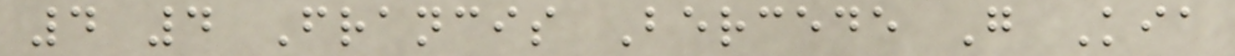4 4 Francis Bercede G Kia
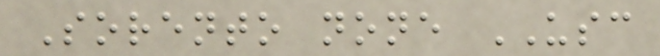Sorento none USC
